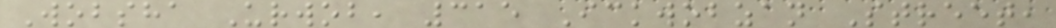Wobsha Urwob, 315 Ickwobzan Street,
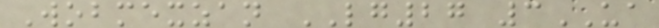Wobmexzan LG27 3UA
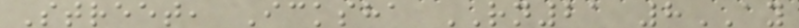Street, Icksha RN21 8AY
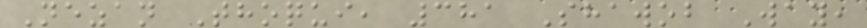Nezan Thoqui, 381 Shawob Way,
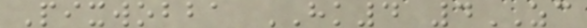Pixwobba HK4 4ZC
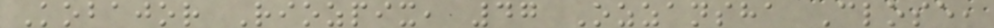Kobajor Riozpix, 47 Ozzansha Close,
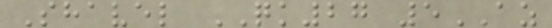Shavel QK27 5AZ
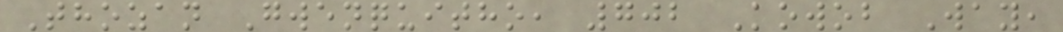Thozan Gwenquitho, 702 Kowob Way,
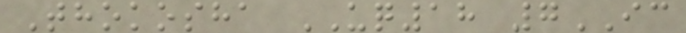Thokosha UQ18 7IC
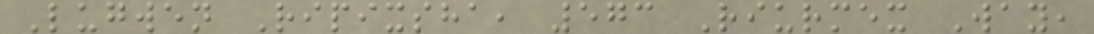Lugwen Ripixsha, 573 Riurmex Way,
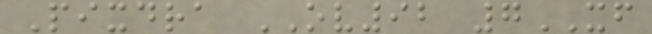Pixdra OV92 7XF
